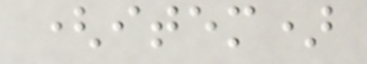(item)
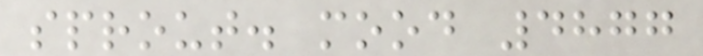sprout. mood 4877
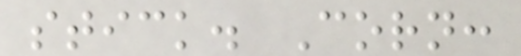stick. Corn:
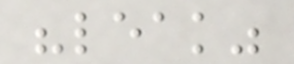"leak"
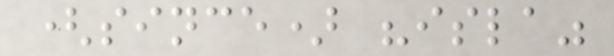(since) "isla"
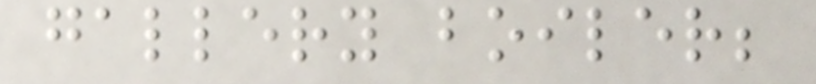gallery boiler;
